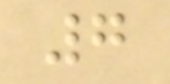7
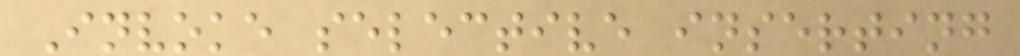Invoke selective inserting
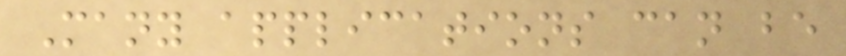Many applications can be
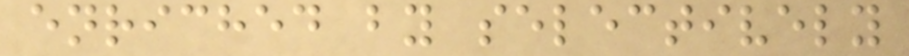enriched by selectively
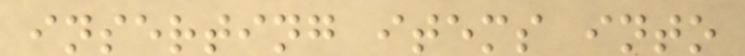inserting items into
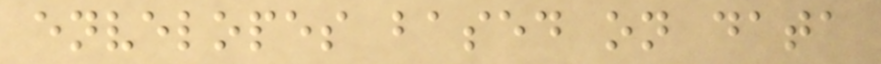envelopes based on data
